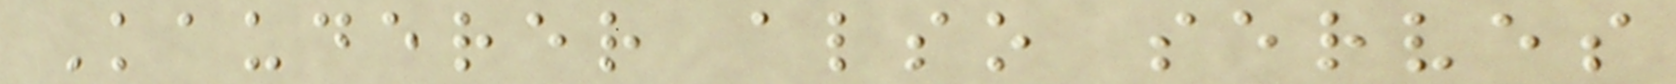Kauderer also serves
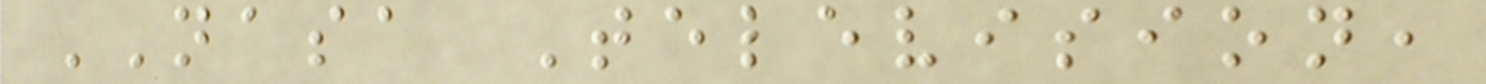NASA Television,
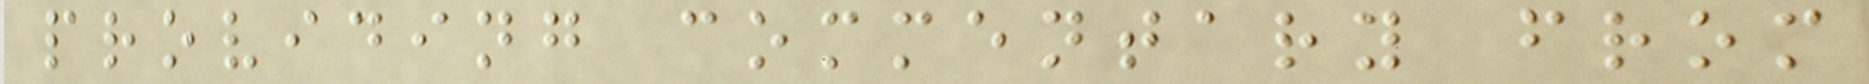providing commentary from
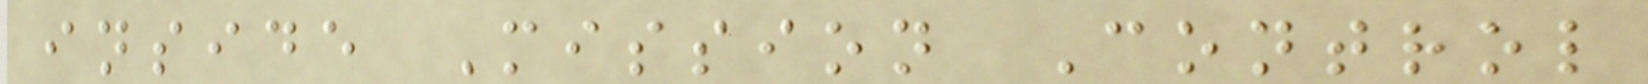inside Mission Control
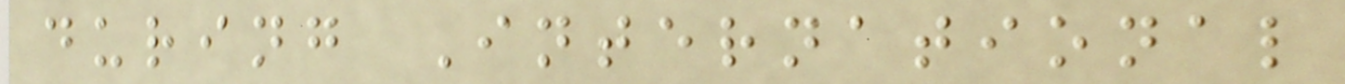during International
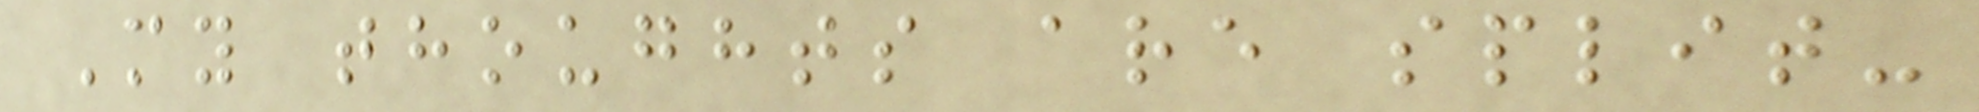My thoughts are split-
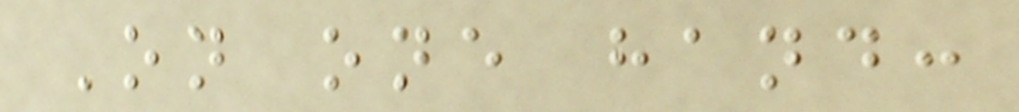On one hand:
